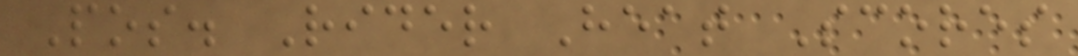Pos. Rider Heat Scores
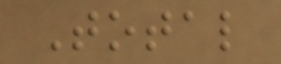Total
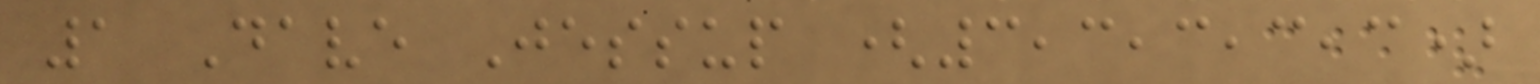1 Dave Jessup (3,3,3,3,3)
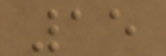15
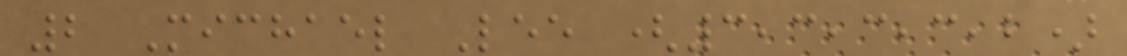2 Michael Lee (3,3,3,3,2)
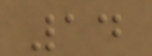14
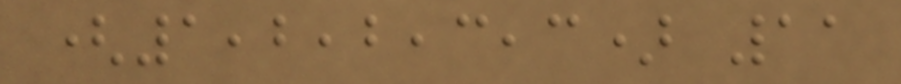(1,2,2,3,3) 11
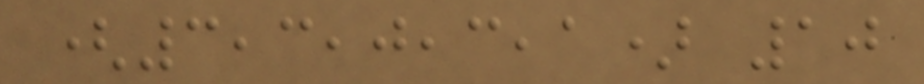(3,3,0,3,1) 10
